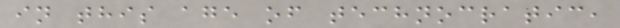in this age of technocratic,
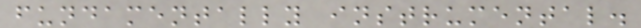fundamentally instrumental.
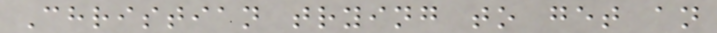Christian trying to get an
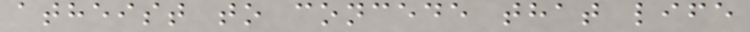atheist to concede that life
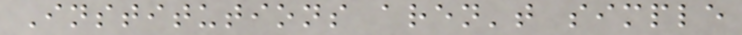Institutions aren't simple
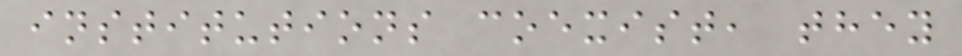institutions coexist, they
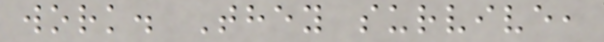work. They survive,
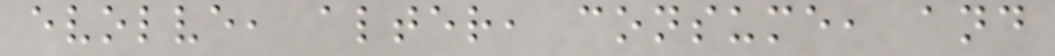evolve, alter, consume, and
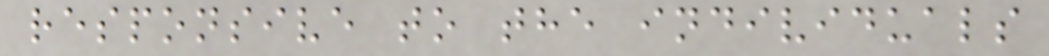responsive to the individuals
